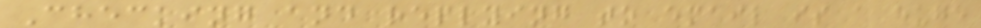Checking and replying to email is a huge
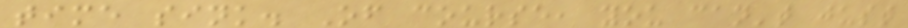time sink. Of course, you can't just
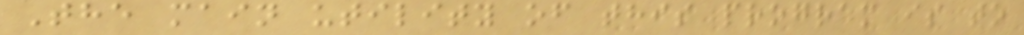The main utility of this program is to
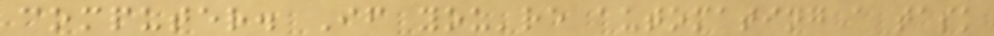computer. If you're automating a task
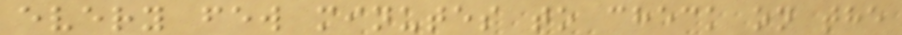every few minutes to check on the
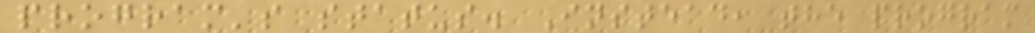program's status. Instead, the program
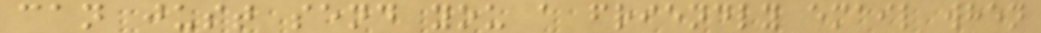can just send you a friendly email when
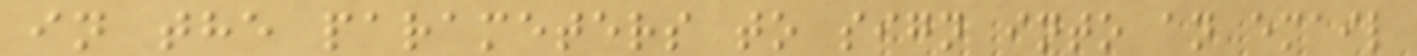in the parameters to sign into an email
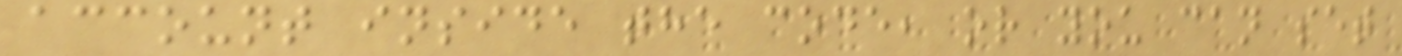account inside the code, or you can set
